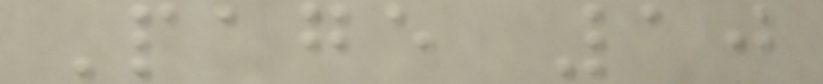Page 10
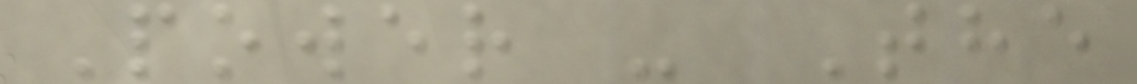Power - The
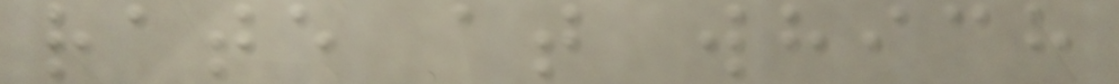rate at which
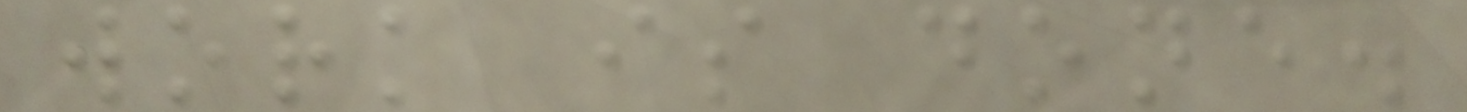work is done.
